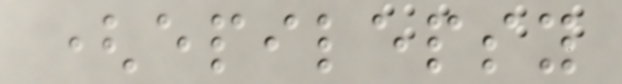(epilepsy
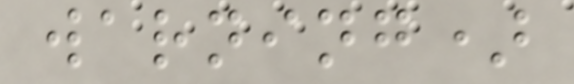warning)
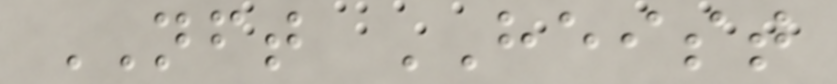NFT HEIST
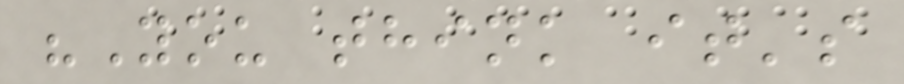"You think it's
